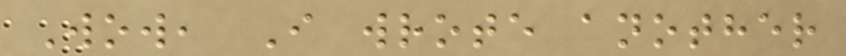Wow, I wrote another
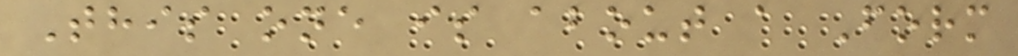This one is about a Form
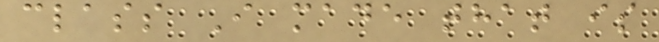class I made that is
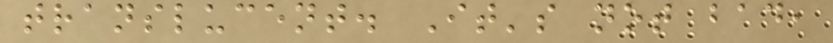translucent. It's not bad,
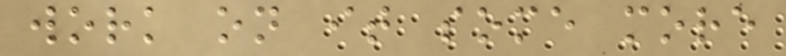work on it some more
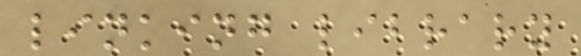linking library
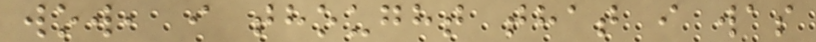wow, i thought that i was
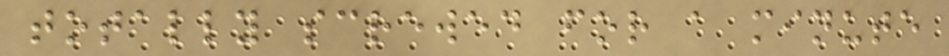totally screwed for a minute
